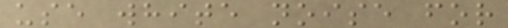use white noise for
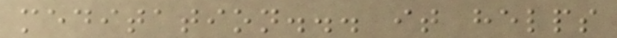meditation... it helps
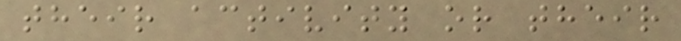their activity or their
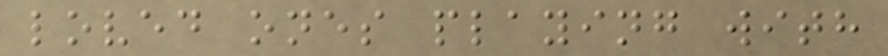loved ones playing with
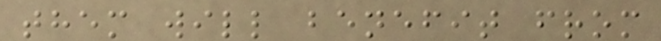them will benefit from
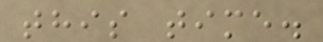this time.
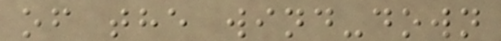of the wind-down
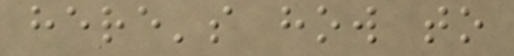here's how to
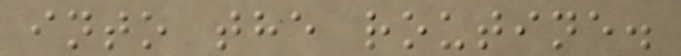into the routine.
